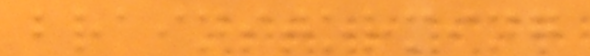brainstorming
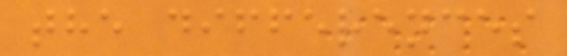the differences
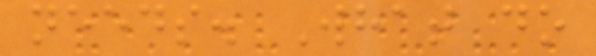needs. What do
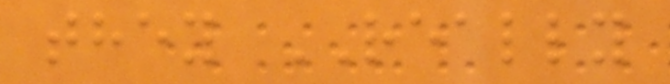they REALLY
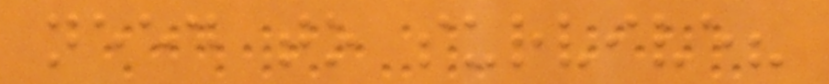need to survive?
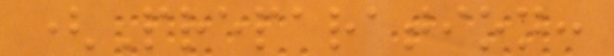(Preparation:
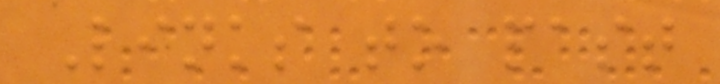Links to past
